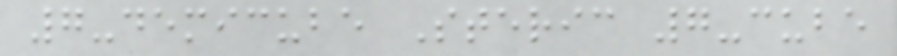7-demicube Steric 7-cube
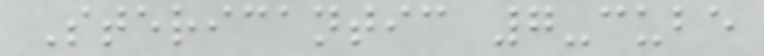Stericantic 7-cube
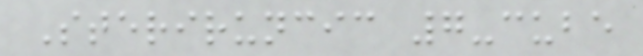Steriruncic 7-cube
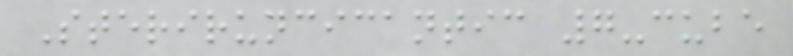Steriruncicantic 7-cube
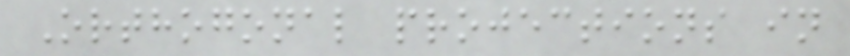Orthogonal projections in
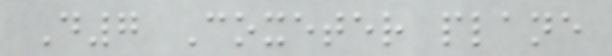D7 Coxeter plane
